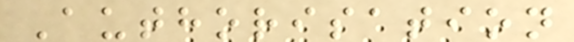Authorisation
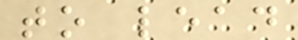to lead
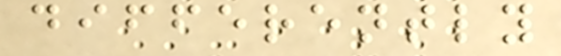differently
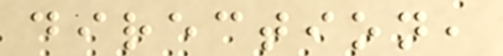direction,
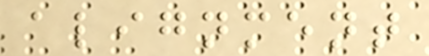alignment
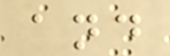and
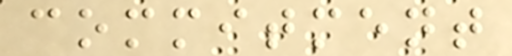commitment
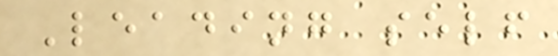Leading self
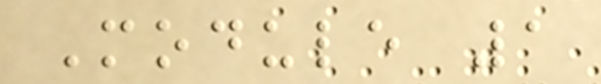Module 1
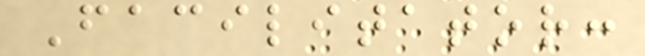Facilitator:
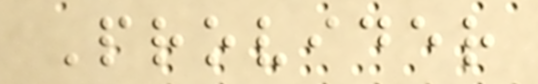Provider
